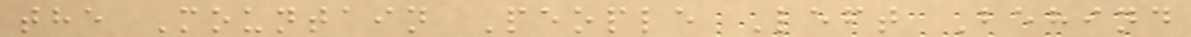the Mountain People Left Behind
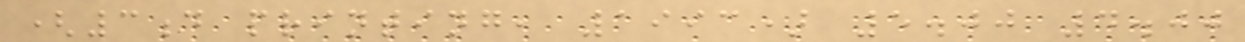(3d printing, 1993) 5.00 4.00
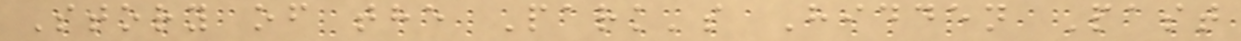Story of the Park's Hidden Past
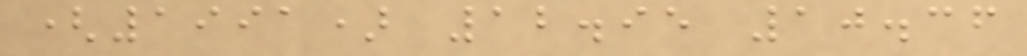(1991) 12.95 10.36
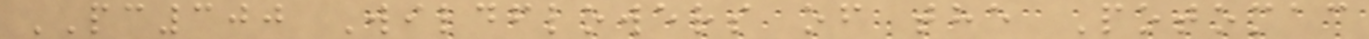PC300 Wildflowers of the Potomac
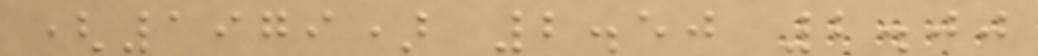(1979) 2.50 2.00
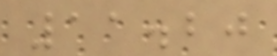11.20
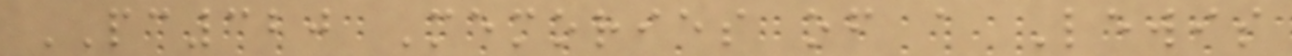PC320 Memories of a Lewis
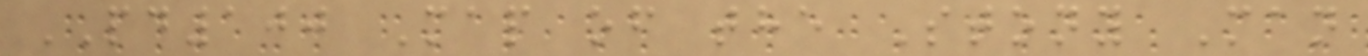PD100 Map of the Stony Man
